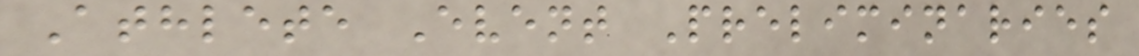Athlete Event Preliminaries
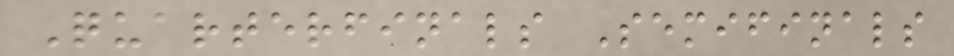Quarterfinals Semifinals
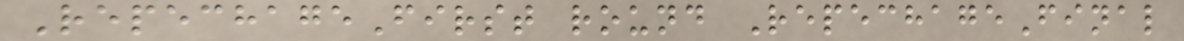RepechageFirst round RepechageFinal
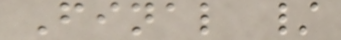Final /
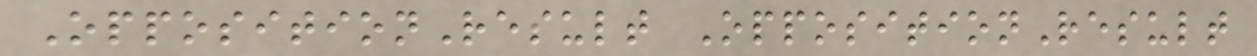OppositionResult OppositionResult
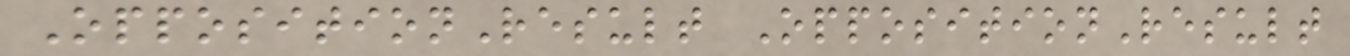OppositionResult OppositionResult
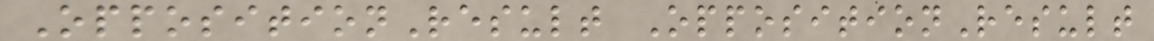OppositionResult OppositionResult
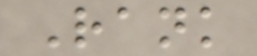Rank
